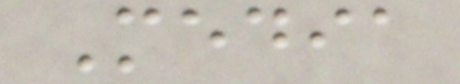Media
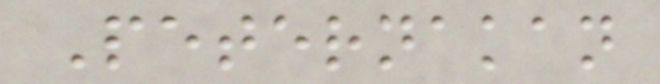Peternakan
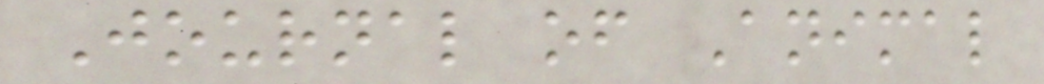Journal of Animal
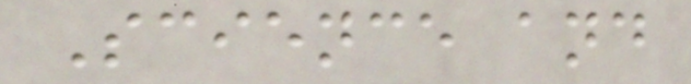Science and
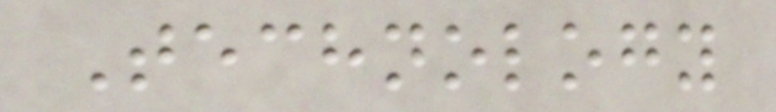Technology
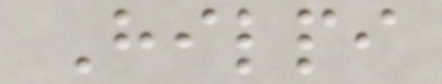Hilpi
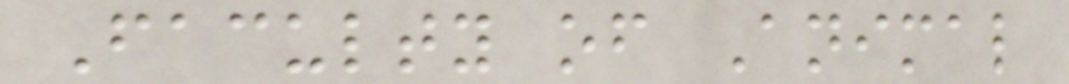Faculty of Animal
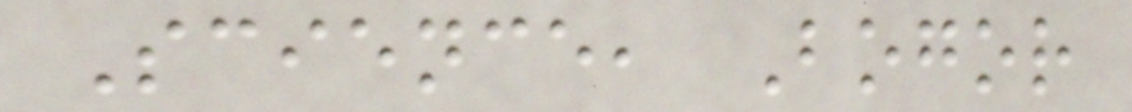Science, Bogor
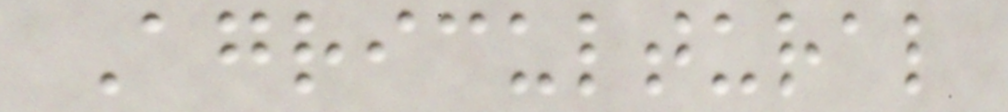Agricultural
